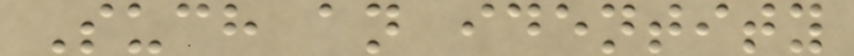Such an identity
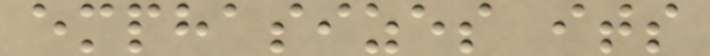emphasizes its
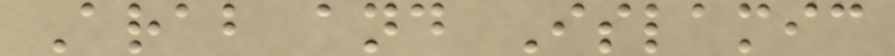Arab and Islamic
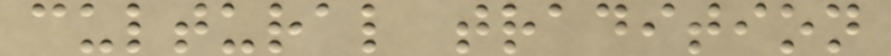cultural tradition
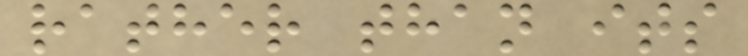rather than its
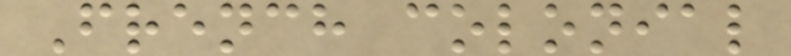French colonial
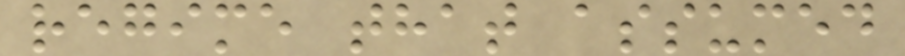regime that assumed
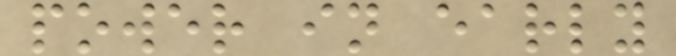power in early
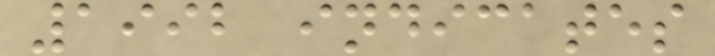1992 indicates
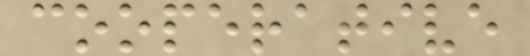cooperative
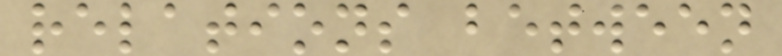relations between
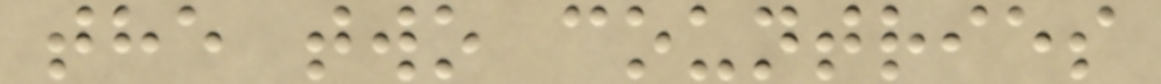the two countries
